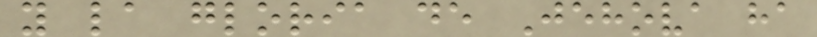y la gloria de Jehova ha
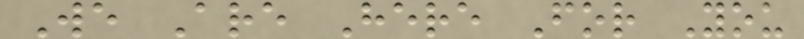We Are Here For You
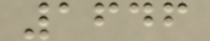1646
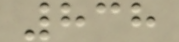838
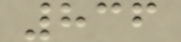836
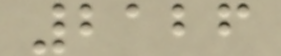2126
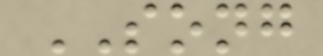SONG
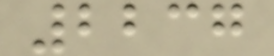2237
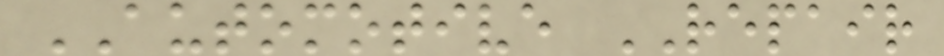AUTOMOTIVE REPAIR
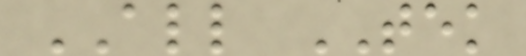ALL TEK
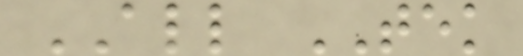ALL TEK
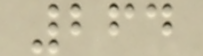264
